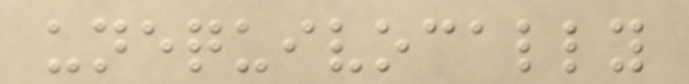unequivocally
